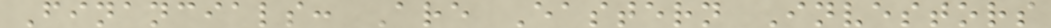Financials: Are Eastern Investors
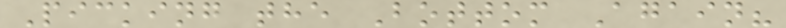Picking the Bottom Again?
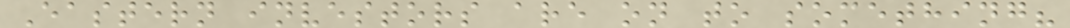Eastern investors are on to something?
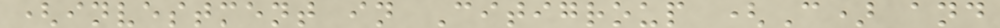(investment in Citigroup (C) and
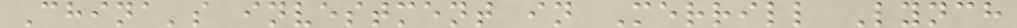China's investment in Merrill Lynch
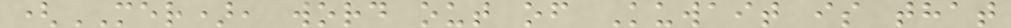(MER), word out of Kuwait is that
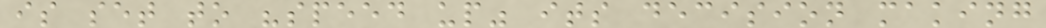is set to "speed up" its decision making
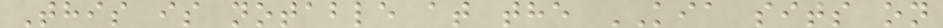This is notable at the KIA sits on
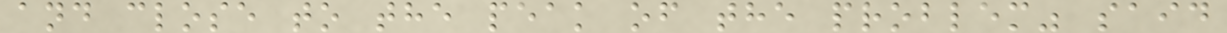and close to the peak of the problem" said
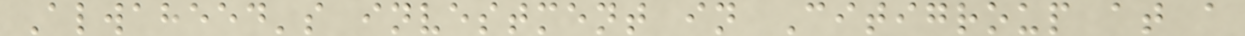Alwaheed's investment in Citigroup at a
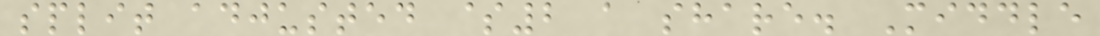split adjusted $2 a share. Middle
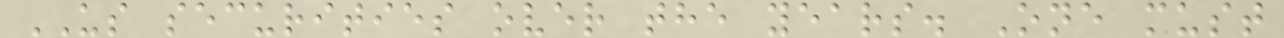US securities over the years. One must
